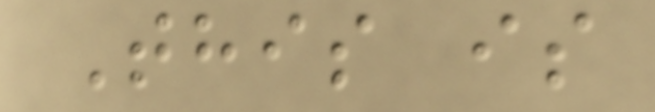This is
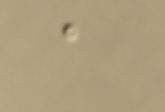a
